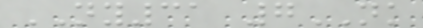NY31 7NK
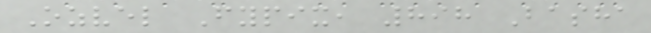Ozvel Fypix, 898 Basha
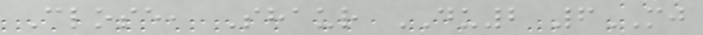Close, Shaur DU2 6MJ
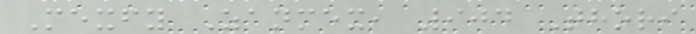Mexfy Zanmex, 904 Thori
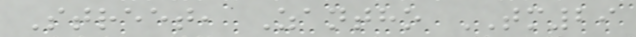Street, Zantho TM29
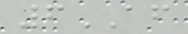6AF
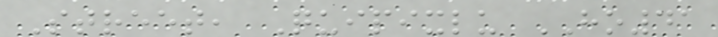Street, Quipixlu HO41
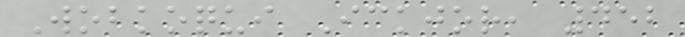Wobkoqui Ickjor, 452
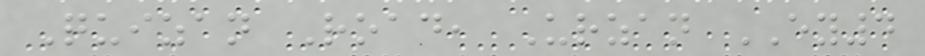Quizan Road, Urzan EY4
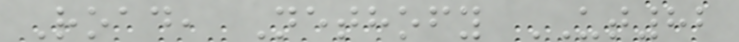Road, Nethofy UT82
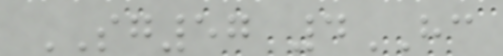SG57 4HC
